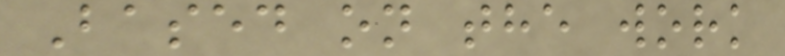Based on the work
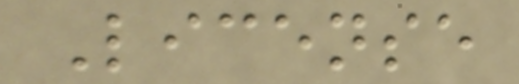License
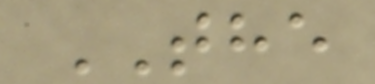THE
